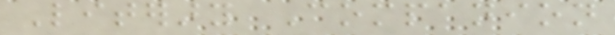Literary Companion
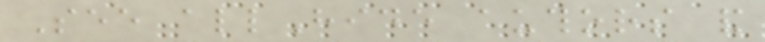See allHide authors and
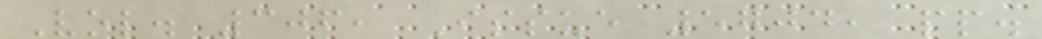Vol. 306, Issue 5704, pp.
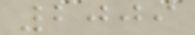2009
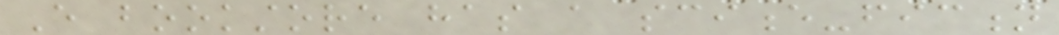Every bookstore has a science-fiction
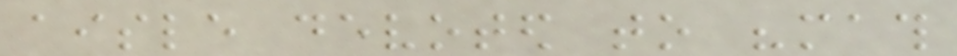aisle devoted to "math
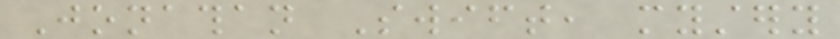Jonathan Swift, mystery
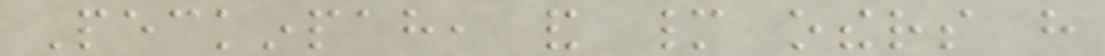Peckinpah, and many others have
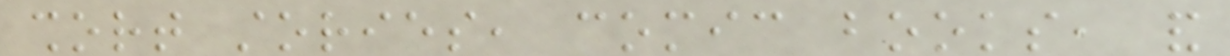short stories, comic books, and
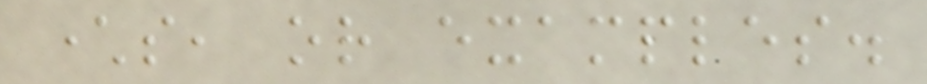characters, or examples.
